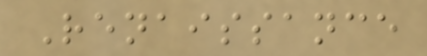Renaissance
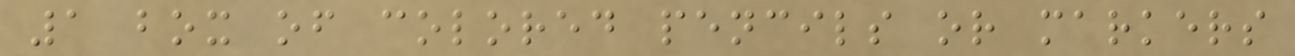1 box of colored pencils or markers
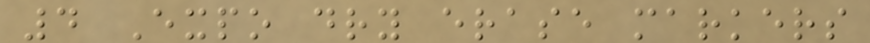4 Expo dry erase markers
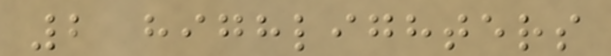2 highlighters
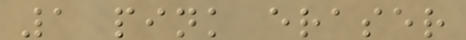1 pink eraser
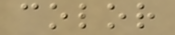color
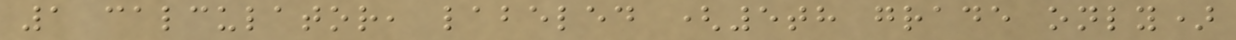1 calculator, labeled (5th grade only)
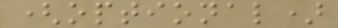(optional)
